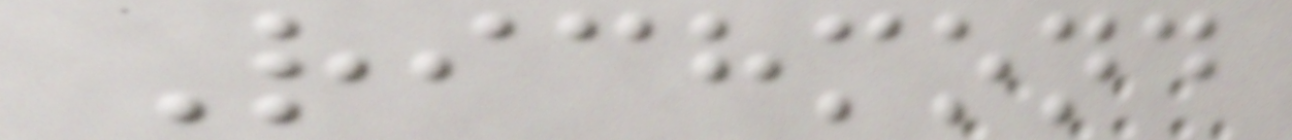Richmond
